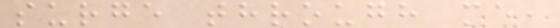surge through me,
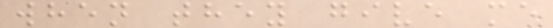when they give me
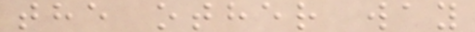the other way
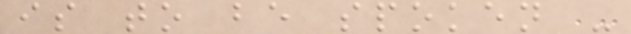is to be spoken -
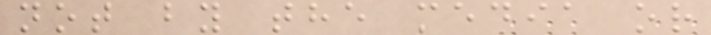not by the media or
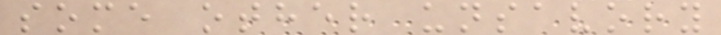some other unsavory
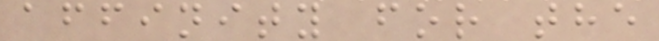affinity for the
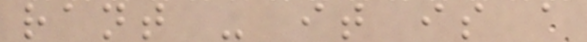rant - it is a
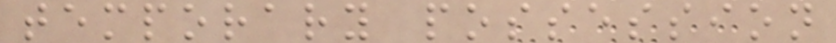temporary possession
